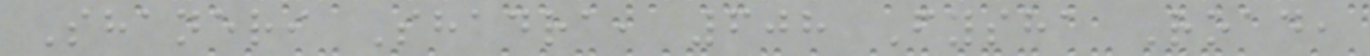Shaneri Shadra, 608 Fysha Road,
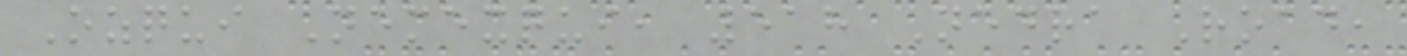Ozqui Nemexqui, 518 Nedra Road,
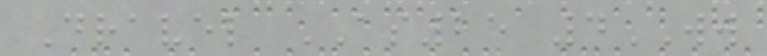Dravel AS25 4WW
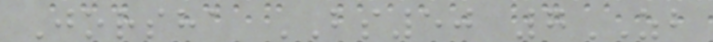Jorsha BS50 7ZB
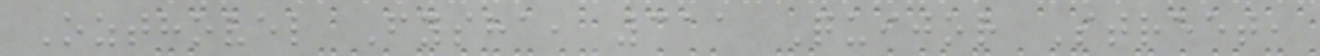Ozthovel Fysha, 311 Quijor Street,
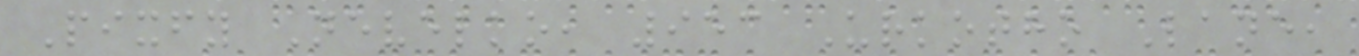Pixfy Nevelko, 953 Urkotho Lane,
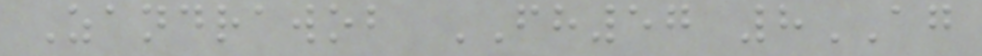Zandrawob FH57 8AG
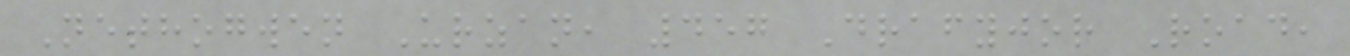Nethogwen Urzan, 457 Drafyjor Road,
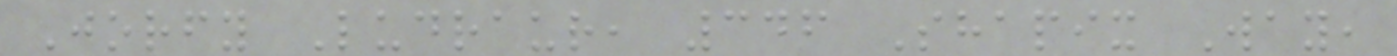Jorfy Ludraur, 346 Shapix Way,
